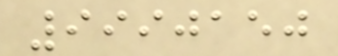9990150
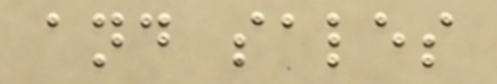and sales
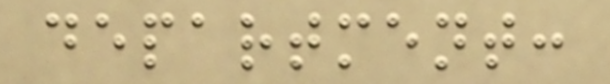department:
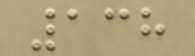138
